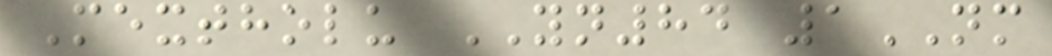Mextholu YN84 1NM
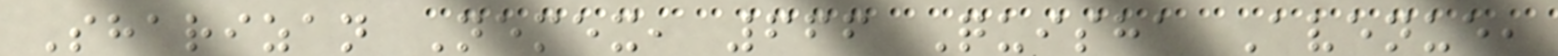Sharizan Nemex, 666 Quisha Avenue,
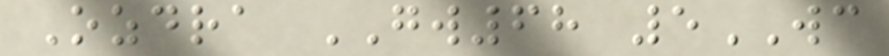Ozdra GW68 5WC
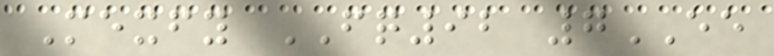Mexfy FQ92 7EE
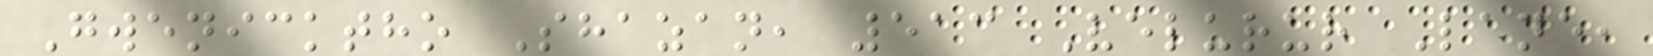Gwenicktho Shazan, 513 Velurur Lane,
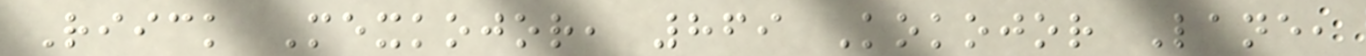Riick Mexkojor, 869 Kokojor Lane,
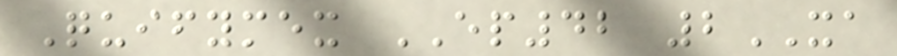Quifymex EP42 2XA
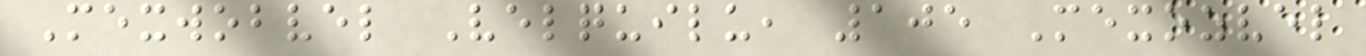Mexwobvel Velquilu, 105 Mexozvel
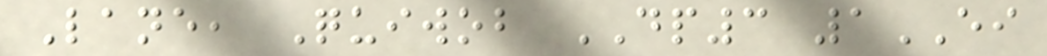Lane, Quiwob DP3 1EI
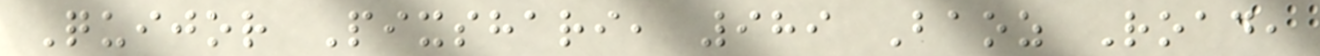Quijor Pixshari, 989 Baoz Road,
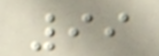99
